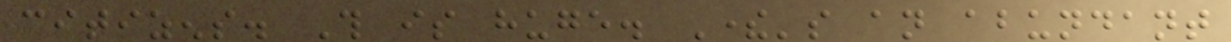citizens. This is huge. There's an abundant
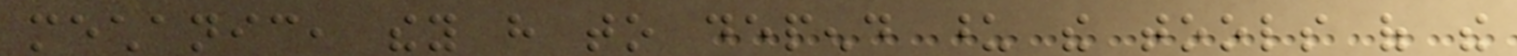mechanic, they have to depend upon the tools of the
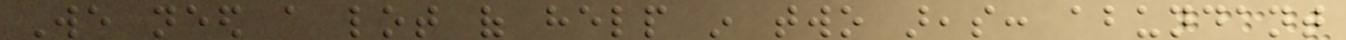We need a lot of help in two areas: abundant
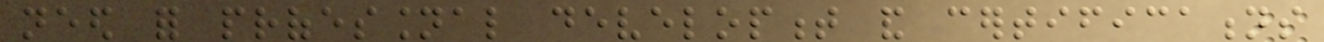need for professional development and certifications
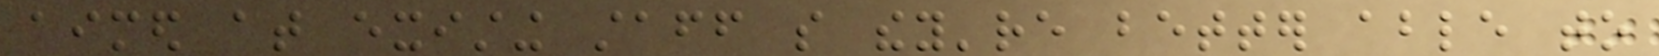aimed at existing staff so they're better able to
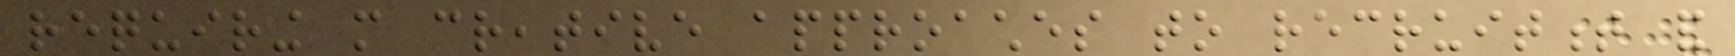requiring more creative approaches to recruitment and
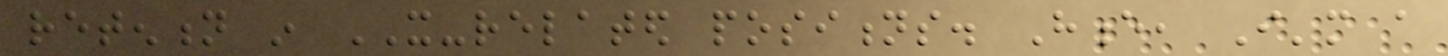retention in IT-related positions. Hence, I'm a
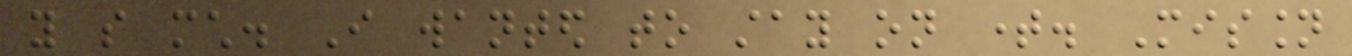you so much. I wanted to stay on time. Mission
